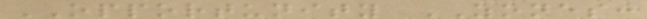OPPORTUNITY ZONES:
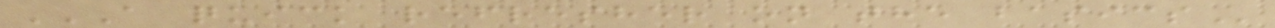A QUICK REFRESHER ON THE BASICS
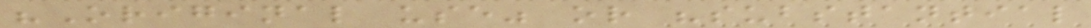"Original use" or "substantial
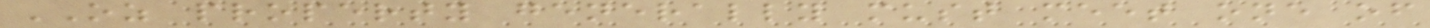OZ property generally must meet one of
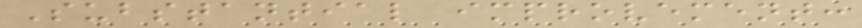Substantial improvement:
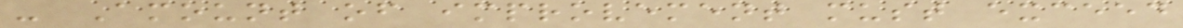- Amount of improvement must exceed
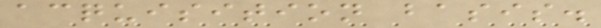acquisition basis.
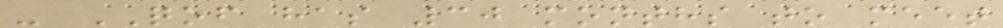- QOF has 30 months to meet
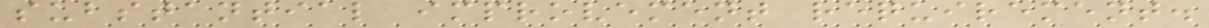substantial improvement requirement.
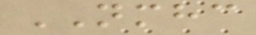NMHC
